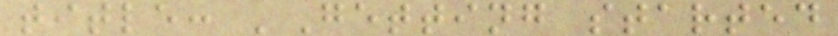title: 'Getting started
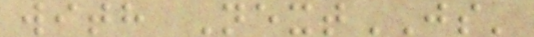with NextJS'
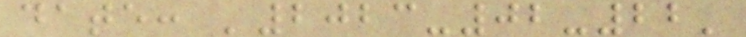date: '2023-02-22'
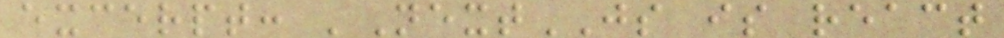excerpt: 'NextJS is react
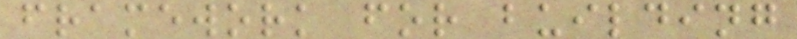framework for building
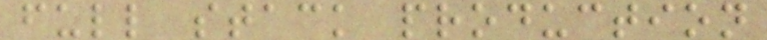full stack production
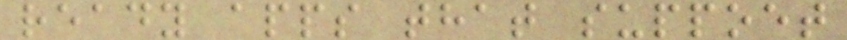ready apps that suppoet
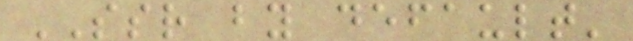SSR by default'
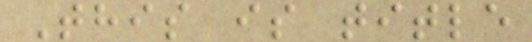This is title
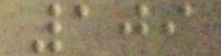109
